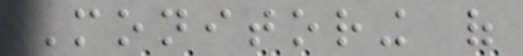Monitoring of
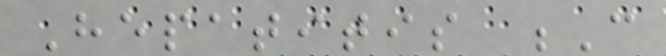Hepatitis C
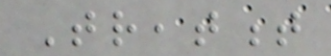Treatment
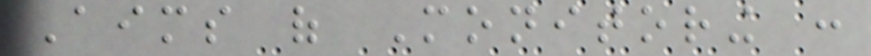Aims of Monitoring :
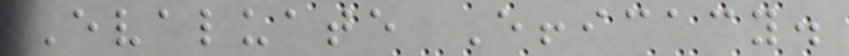Evaluate Efficacy.
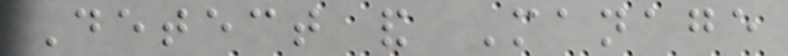Detect and Manage
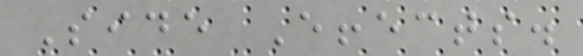Side Effects.
